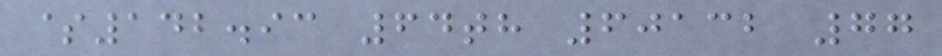$142.93 64th 60132 77
